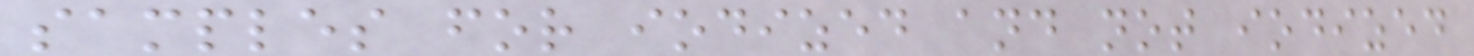samples for iodized and not iodized
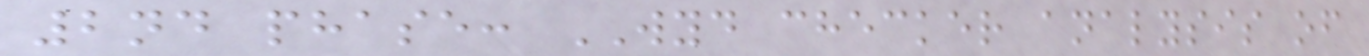2nd phase: WYD checker analysis of
